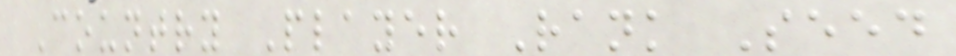Country Player Rank Seed
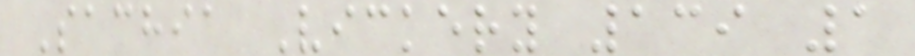Sachia Vickery 139 1
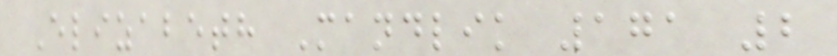Elizabeth Mandlik 171 2
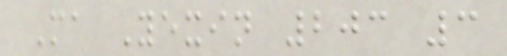Ma Yexin 203 3
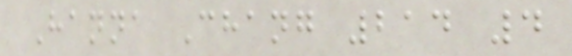Hanna Chang 214 4
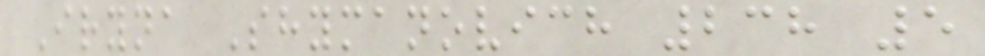Iryna Shymanovich 238 5
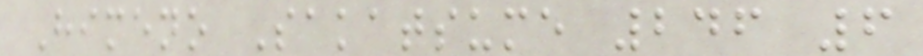Himeno Sakatsume 246 6
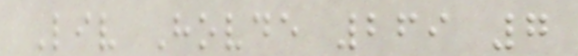Liv Hovde 269 7
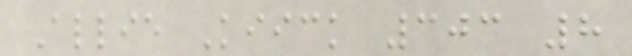Allie Kiick 303 8
